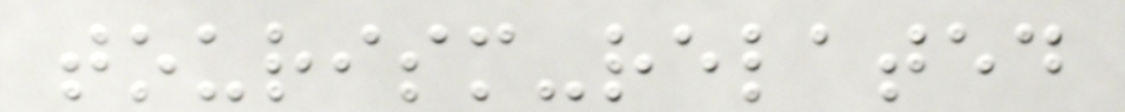tourism-related
